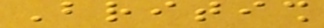British
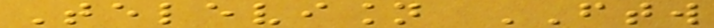Television FTW
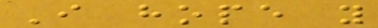I hope you
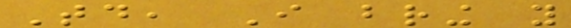Today, I bring you
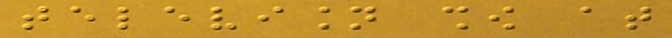television show at
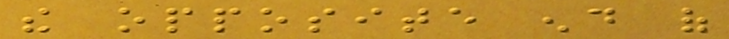the opposite end of
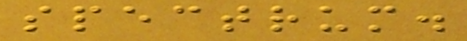spectrum.
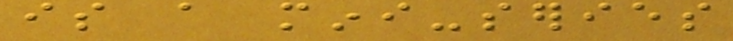is a mini-series
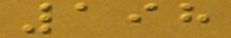198
